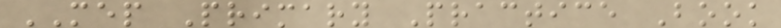MEP Primary Practice Book
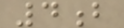4b
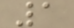1
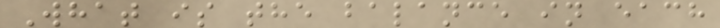What is the balance in each
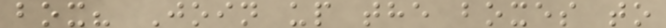box? Join up the boxes to
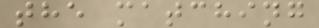the matching
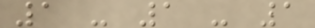1 - 1 - 1
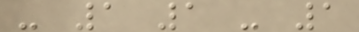- 1 1 - 1
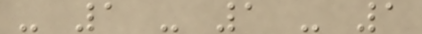- 1 - 1 - 1
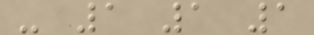- 1 1 1
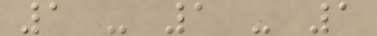1 - 1 - 1
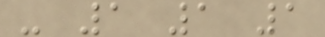- 1 1 1
